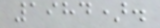1984).
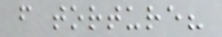from torture?
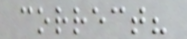correct?
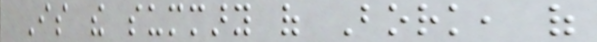Is the summary of Bork, of
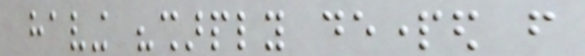having "sharply departed from
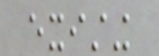existing
